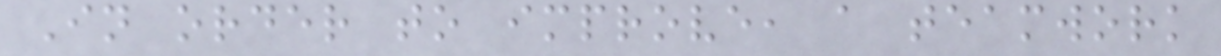In order to improve, a teamwork
